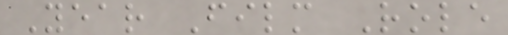Year Film Role
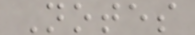Notes
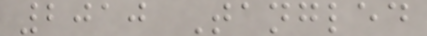2010 Tangled
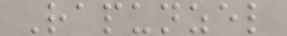Rapunzel
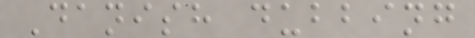Danish dubbing
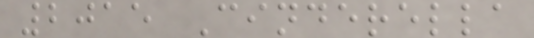2015 Cinderella
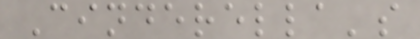Cinderella's
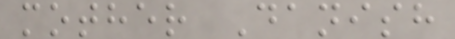mother Danish
